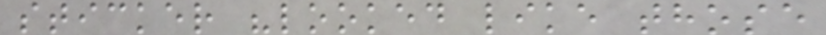sticker "looked like those
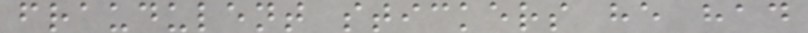fraudulent stickers he had
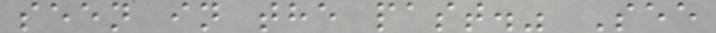seen in the past." See
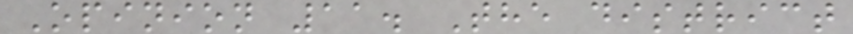Opinion 11. The district
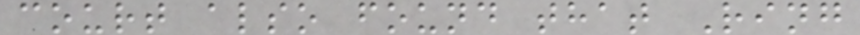court also found that Ring
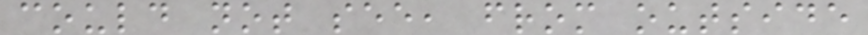could not see, from outside
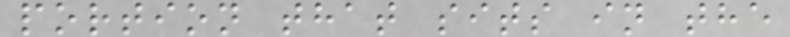portion that sits in the
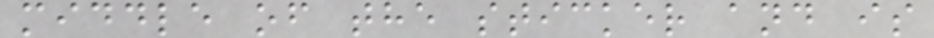middle of the sticker and is
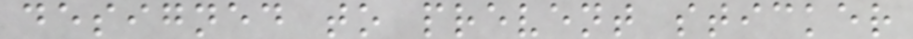designed to prevent sticker
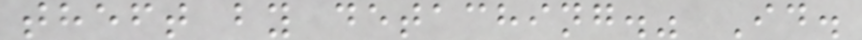theft by detaching." Id.
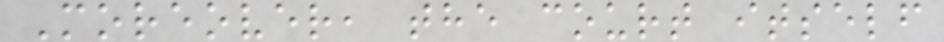Moreover, the court itself
